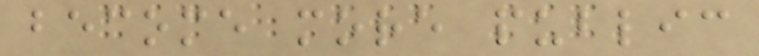become more public
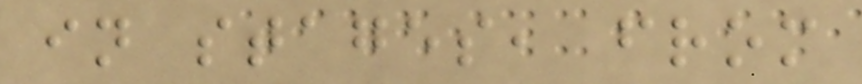in stages, from
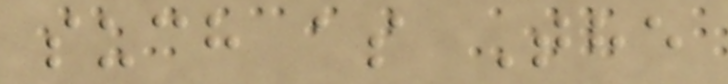such as The
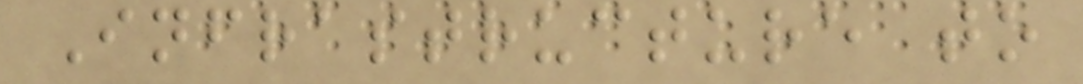Infrastructure to
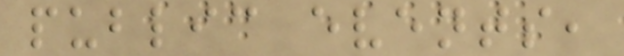public events,
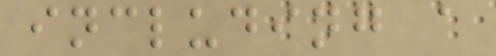including a
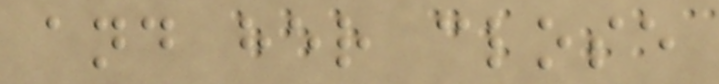and her close
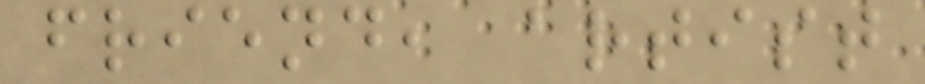friend, artist
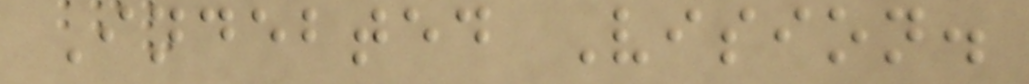Indebted Vision.
